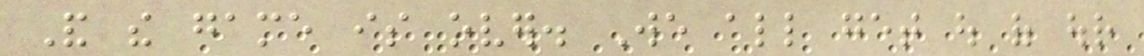And the game is over. We all get out of our
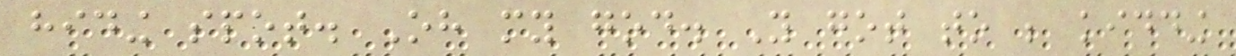hiding spot. Oh my god. You got to be kidding
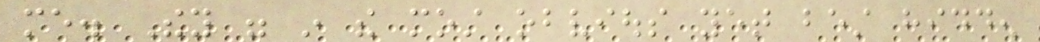me. They were in the most obvious yet best hidden
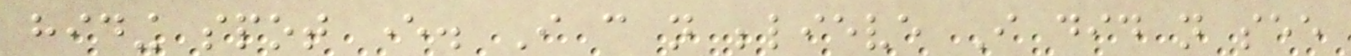hiding spot ever. I can not believe I did not see
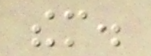them.
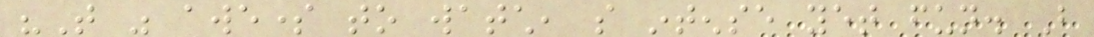"That was awesome to watch, so intense yet fun. But
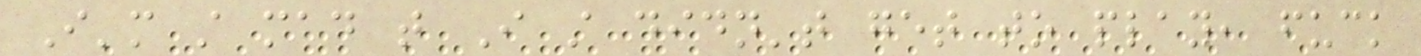I'm still mad that I still didn't get to play, fuck
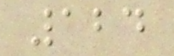124
